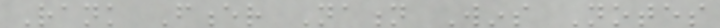Rank Fencer Nation Wins Notes
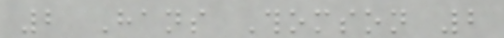2 Hans Thomson 2
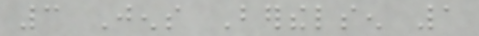3 Jens Berthelsen 1
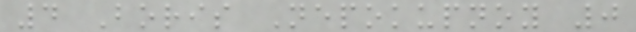4 Boris Nepokupnoy 0
